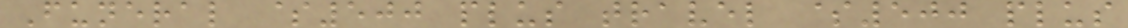Funeral $500 plus travel $500 plus
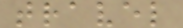travel
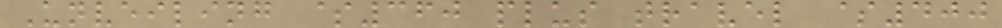Unveiling $360 plus travel $400
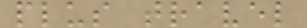plus travel
